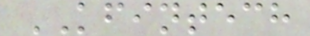KFINTECH
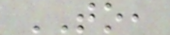TO,
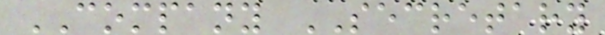COMPANY SECRETARY
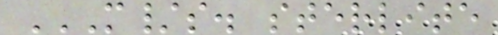M/S. STERLITE
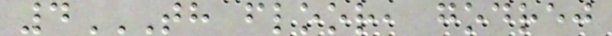4TH FLOOR, GODREJ
